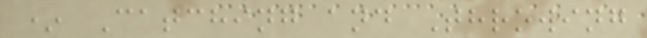* Catching and Throwing
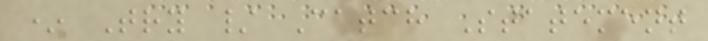* Try / Catch Statement
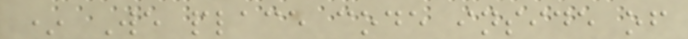* We place code inside of
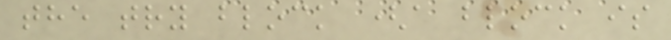the try block (a block is
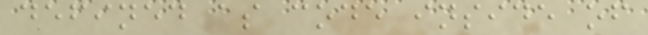defined as code inside of
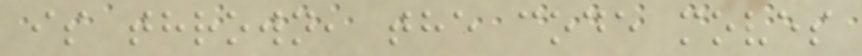is thrown, the code moves
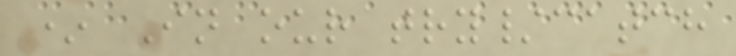* In our try/catch
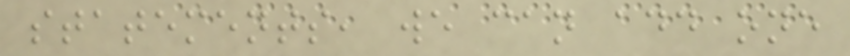statements, we can add one
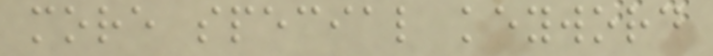more special keyword
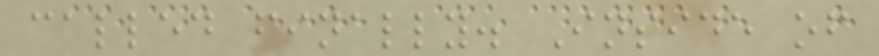called finally. Inside of
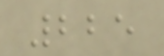225
